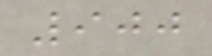900
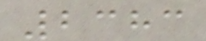2383
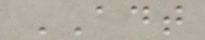ADT
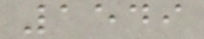1549
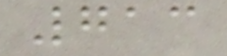713
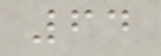64
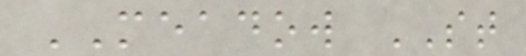MEADOW ST
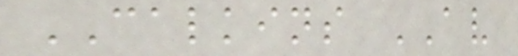CALKINS AV
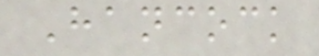Hancock
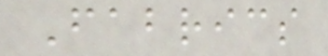Fabrics
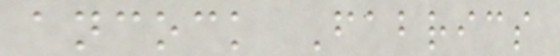ancock Fabrics
